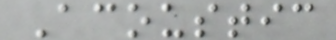Acoustic
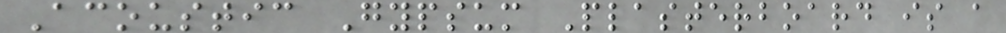Acoustic Gypsum Plasterboard is a
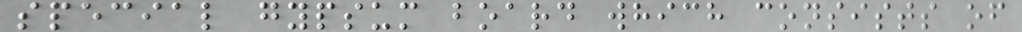special gypsum board which consists of
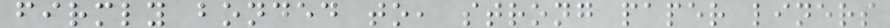firmly bonded to, strong paper liners
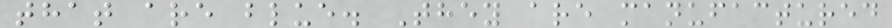that are blue. They are manufactured
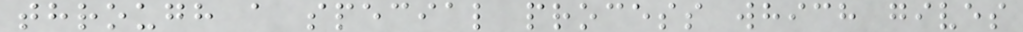through a special process which gives
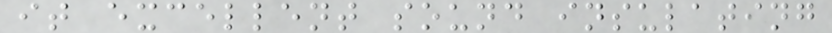it excellent sound insulating
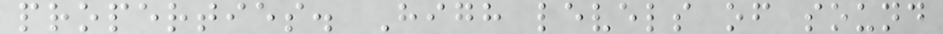properties. High levels of sound
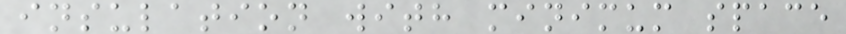insulation with minimum space
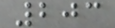203
